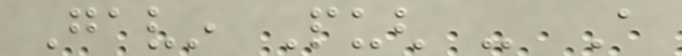Gavin Pugh - A
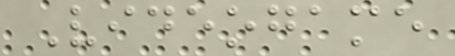Videogame
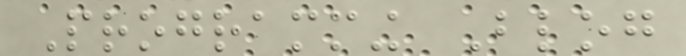Programming Blog
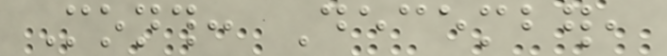Month: December,
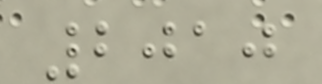2010
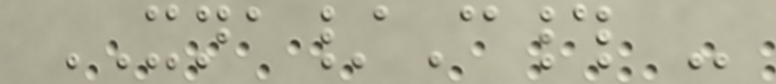XNA/C# -
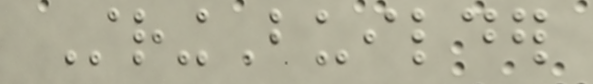StringBuilder
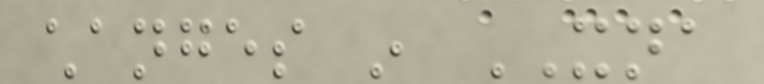changes in XNA
